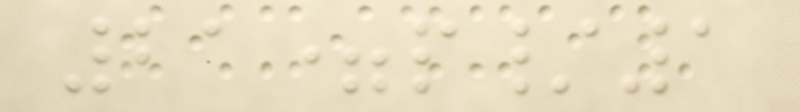21=p/1
